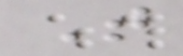That
